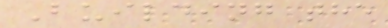Building the
